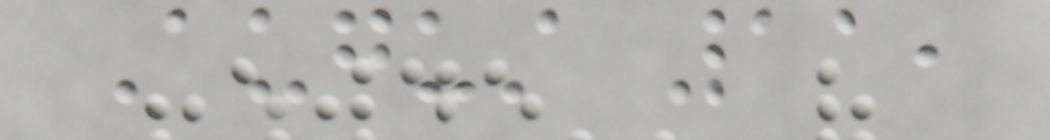August 11,
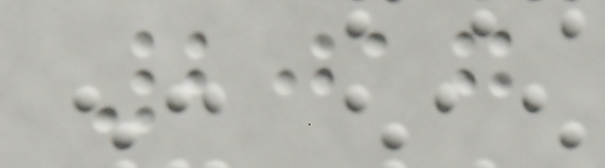2017
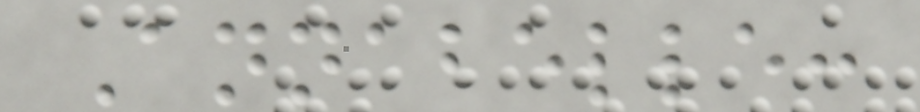Annabelle:
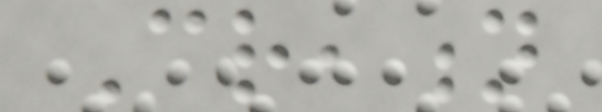Creation
